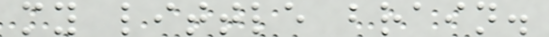my little brain.
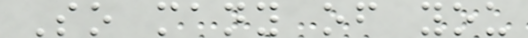So many of you
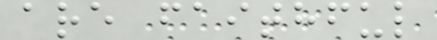are faithful
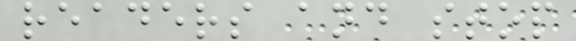readers and stop
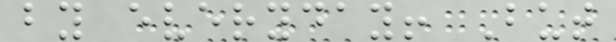by everyday! But
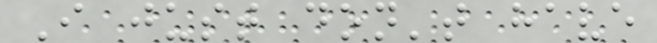I just don't have
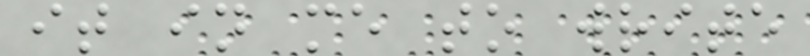it in me to write
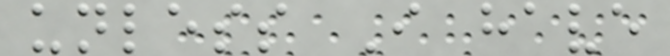unless I have
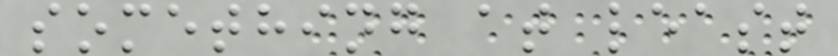something at least
